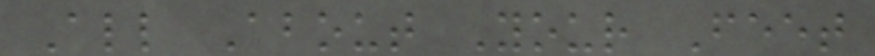All About Your Feet
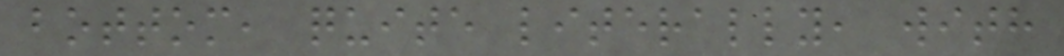bottom, quite literally, with
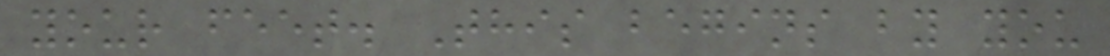your feet. This begins by you
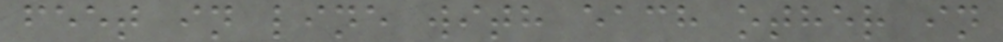feet in line with each other in
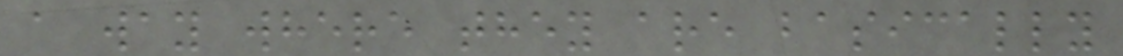a way where they are basically
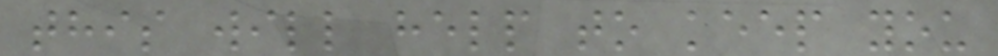this will help to keep you
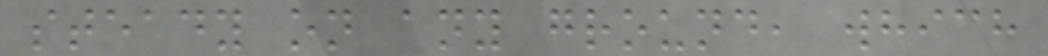steady on any ground, which
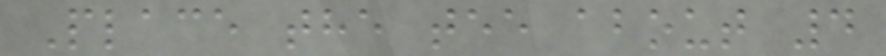Place the tee about 4
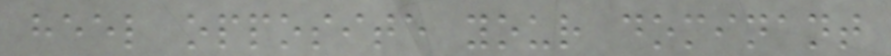heel opposite your dominant
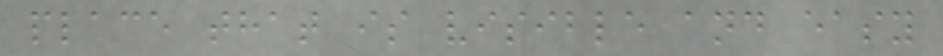place that is visible and easy
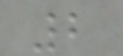2
